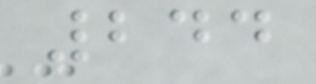244
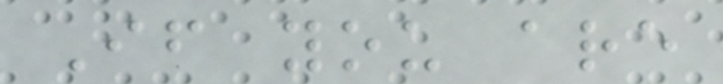If you are
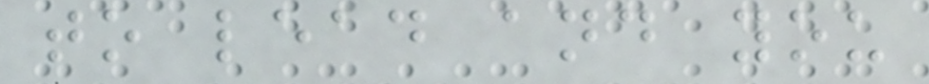to lead and you
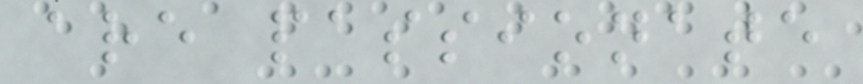are passionate
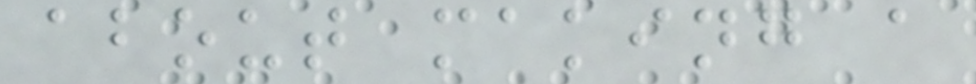about making a
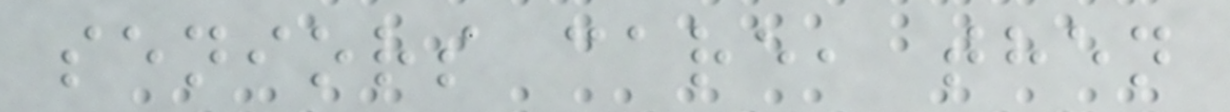seniors care, then
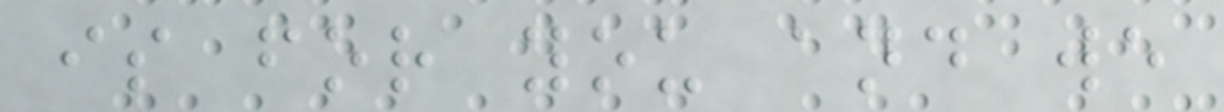is for you and we
